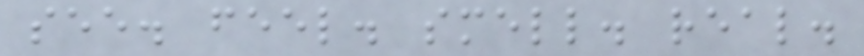see. feel. smell. real.
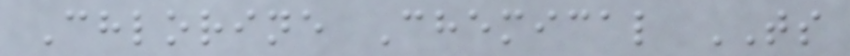Chlorine Chemical TS
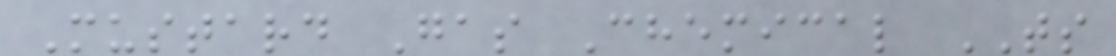Mustard Gas Chemical TS
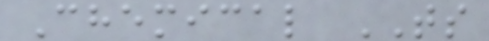Chemical TS
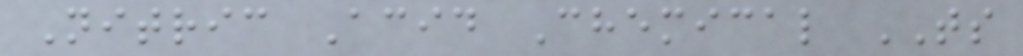Nitric Acid Chemical TS
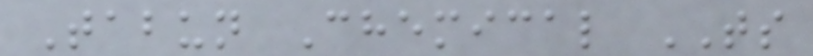Tabun Chemical TS
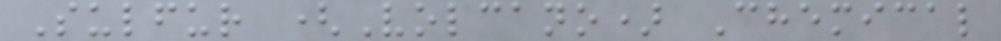Sulfur (Volcano) Chemical
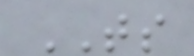TS
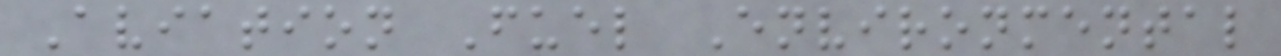Aviation Fuel Environmental
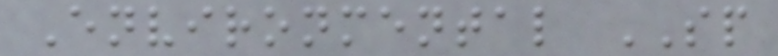Environmental SP
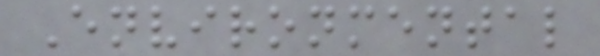Environmental
